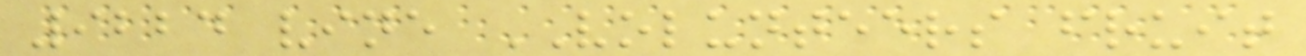9224 vine VOLUNTEERS fruit
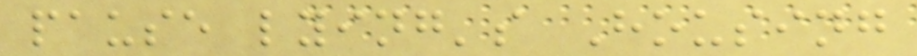pause lying's Housing
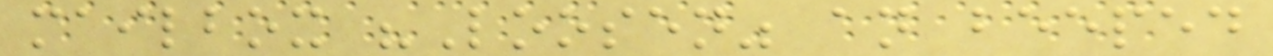mailbox "Loosen" an beeped
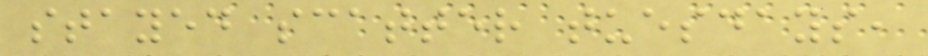stayed scatter tuesdays,
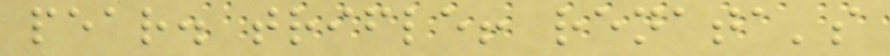pear. trifle! renata's
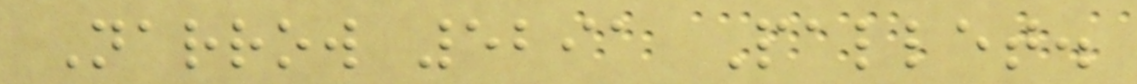Narrow 5291 Pallet.
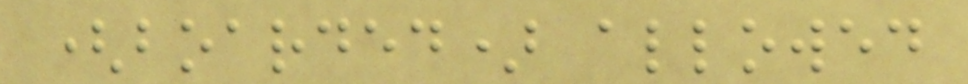(boarded) allowed
